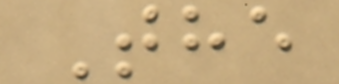The
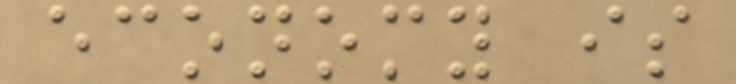economy is
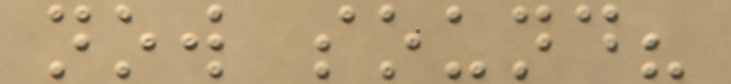now sound?
